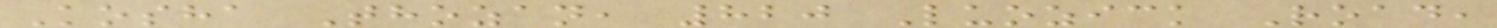Kosha Thozan, 820 Luozick Road,
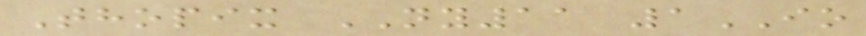Thopix NY11 1IO
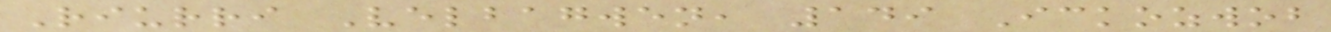Riurri Velbagwen, 149 Ickozwob
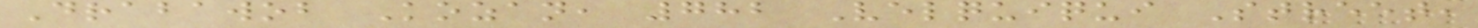Drabawob Kozan, 782 Velquiqui Street,
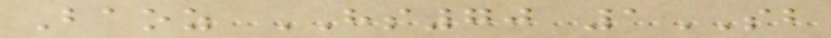Baoz HS70 1SB
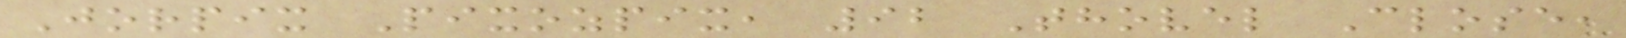Jorpix Pixozpix, 92 Thovel Close,
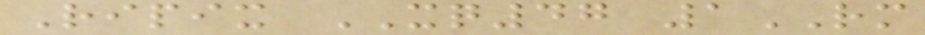Ripix XQ47 1RM
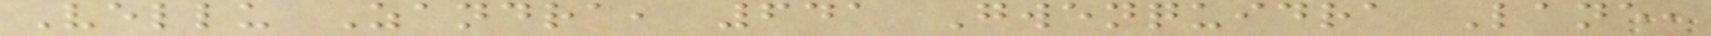Vellu Zandra, 641 Gwenquidra Lane,
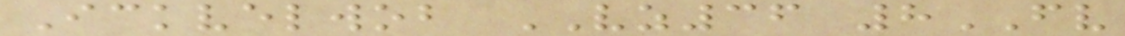Ickvelwob VZ36 8FV
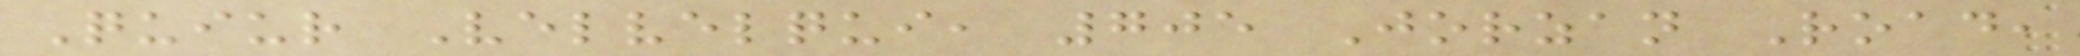Quiur Velvelqui, 705 Jorzan Road,
